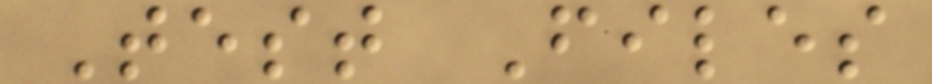Test Files
